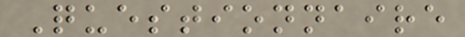Questionnaire
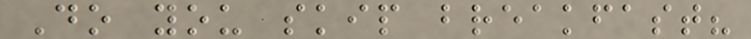Do you skip breakfast?
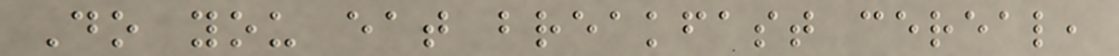Do you eat breakfast cereal,
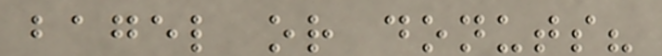bagel or donuts?
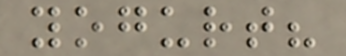yogurt?
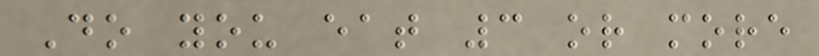Do you eat 3 or more
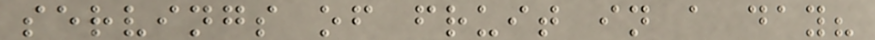servings of fruit in a day?
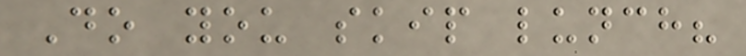Do you skip lunch?
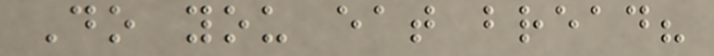Do you eat bread?
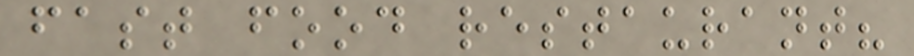fast food restaurant?
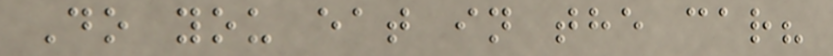Do you eat in the car?
